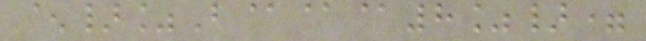^}%B@@@8%}=
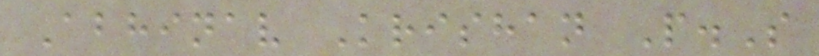Abhinav Krishan P.S
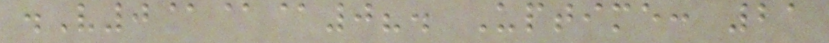.V0@@@0?. Uptime: 21
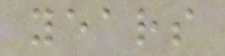years
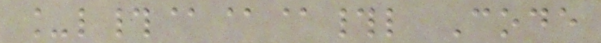_l#@@@#l Code
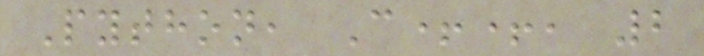Python, C++, 2
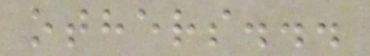others...
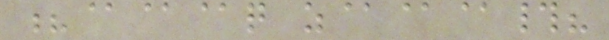?@@@q z@@@#?
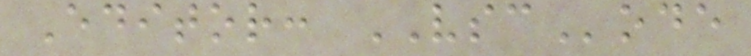Editor: VSCode
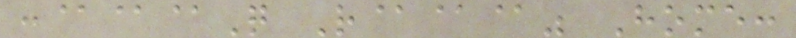:@@@Q R@@@" Home:
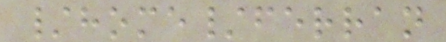/home/ferran
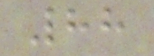88
